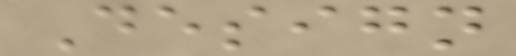Design
